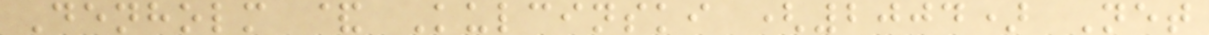Denholm & Kulcinski (2004) Net
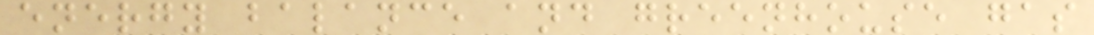energy balance and greenhouse gas
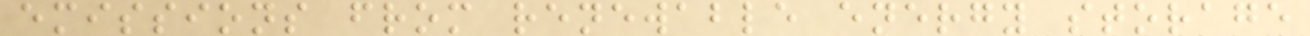emissions from renewable energy storage
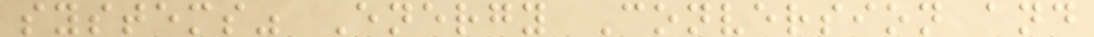systems" Energy Conversion and
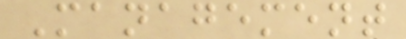Management
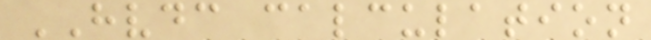HVDC calculation
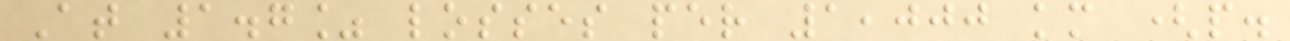At 1.7% losses per 1,000 km (p.
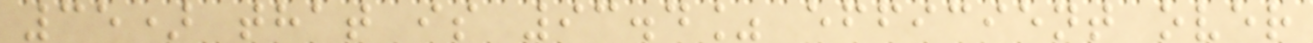35) that is 93.4% efficient over
